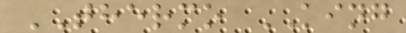THERMO KING
